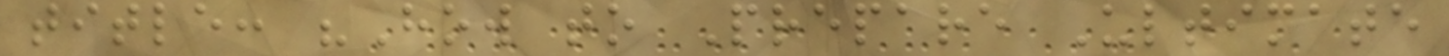title: "How to Prepare Ultimate
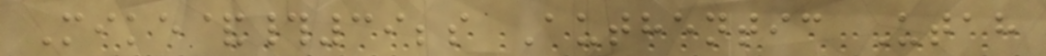Mike&#39;s Authentic Utah
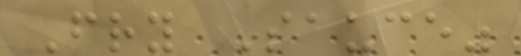Fry Sauce"
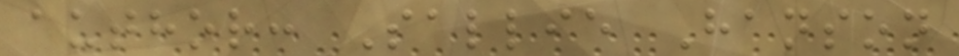author: Sallie Hanson
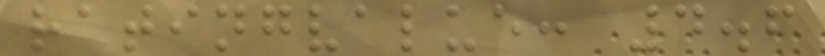ratingvalue: 4.6
